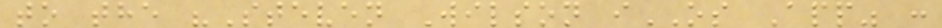to the "Steven Wilson iOS App" :
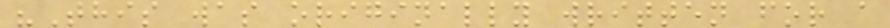"This was originally written for a
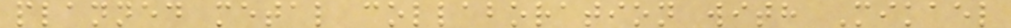planned metal collaboration with Mikael
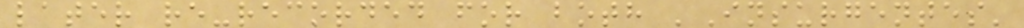later re-recorded for both 'Insurgentes'
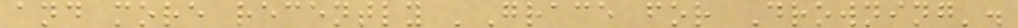and more recently 'Grace for Drowning'.
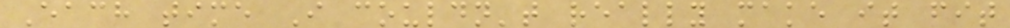Each time I couldn't really make it fit
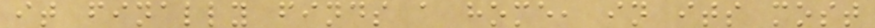it finally finds a home, in its most
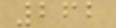262
